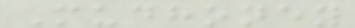Mudhoney
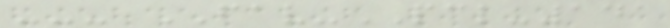--- FAV-PCL-141
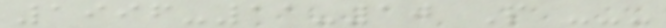1996-11-10 P ---
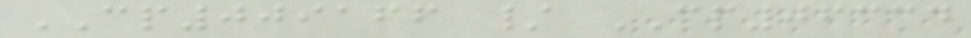CP009166 / CP06334
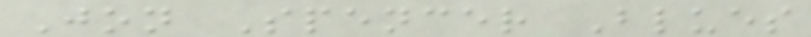Jon Spencer Blues
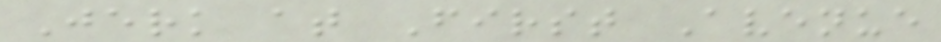Jerk at First Avenue
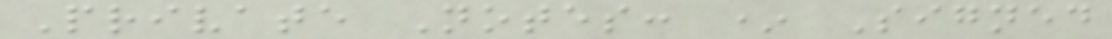Private Notes: * Signed
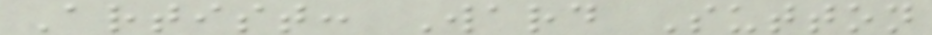Artist: Ward Sutton
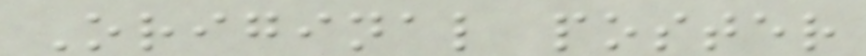Original poster
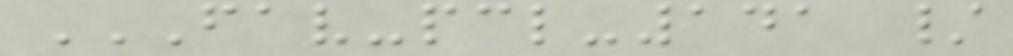FAV-PCL-141 /
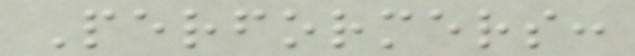Performers:
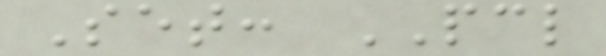Set: PCL
